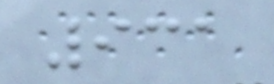931
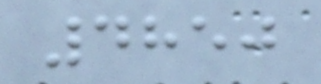4850
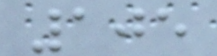105
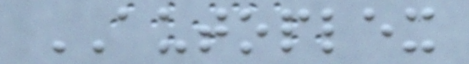AUTOPLEX
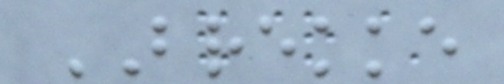BREKKE
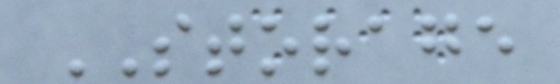STORAGE
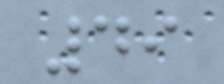49
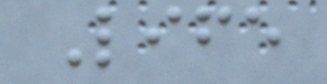Life
